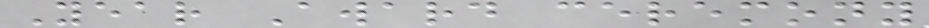Year Award ceremony
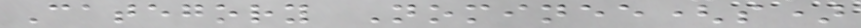Category Nominee(s)
